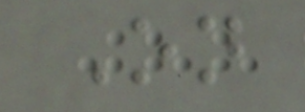On
